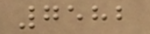7582
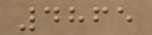4865
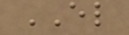EL
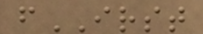fIRST
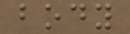body
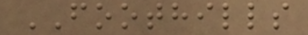FOOTHILLS
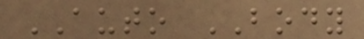AUTO BODY
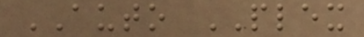AUTO PLEX
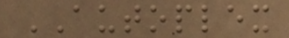AUTOPLEX
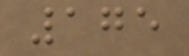175
